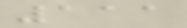111
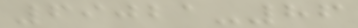69021-86
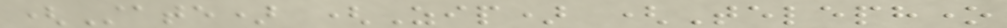(State) (Zip) (Telephone
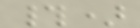#)
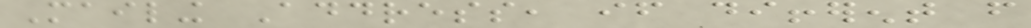Mailing Address, if different from
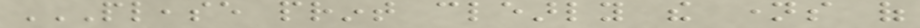PLEASE PRINT CLEARLY THE NAMES OF
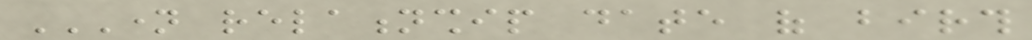NAME RELATIONSHIP DATE OF BIRTH
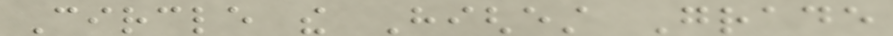Circle the Highest Grade
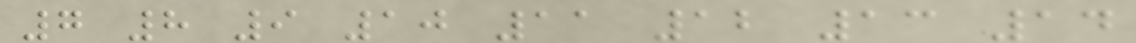7 8 9 10 11 12 13 14
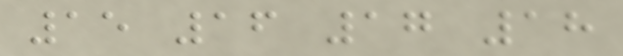15 16 17 18
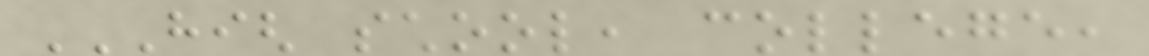HIGH SCHOOL, COLLEGE,
